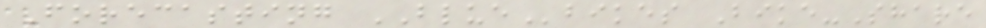Forecasting BLUEbikes Bike-Share
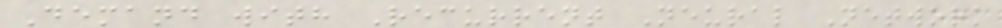Demand with Recurrent Neural Network
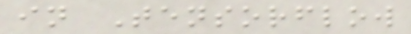in Tensorflow
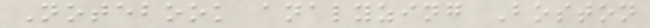Notebook analyzing Boston
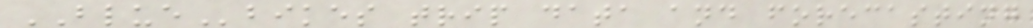BLUEbikes trip data and forecasting
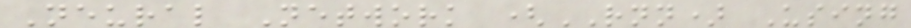Neural Network (RNN) Using
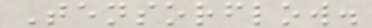Tensorflow.
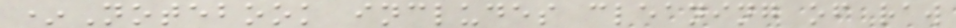*Notebook includes cleaning of raw
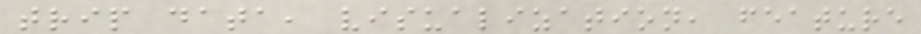trip data, visualization, feature
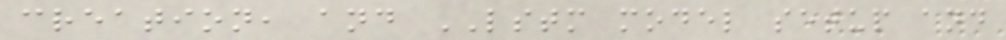creation, and LSTM model setup and
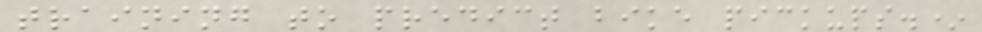training to predict bike pickups.*
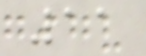11
